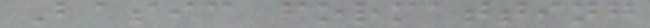Basic formatting
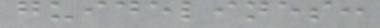guidelines:
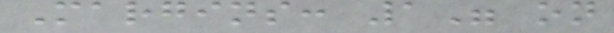Margins: 1" on
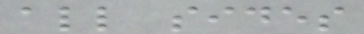all sides
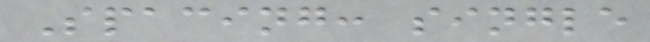Spacing: single
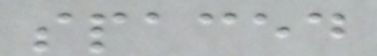spaced
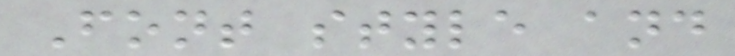Font style and
